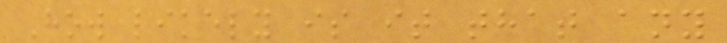How likely is it that any
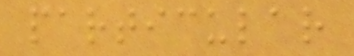particular
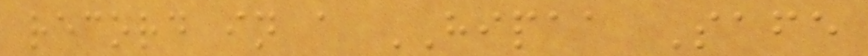record in a HIPAA Safe
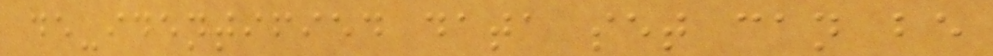de-identified data set can be
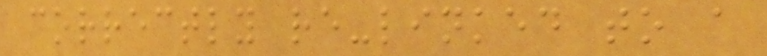correctly re-linked to a
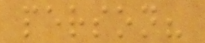person?
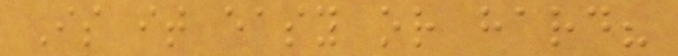Is it easy or hard?
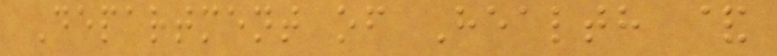Department of Health &
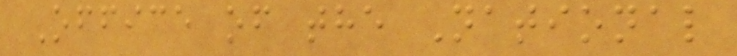Office of the National
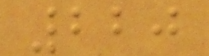220
